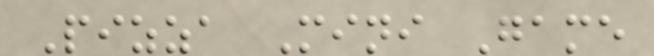Pizza Mini Game
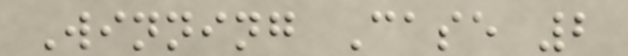Winning Case 2
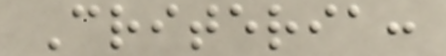Criteria:
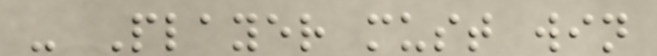- Player must win
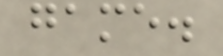game.
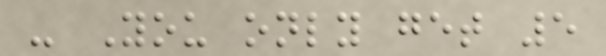- You only get 5
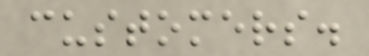customers.
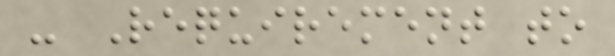- Requirement to
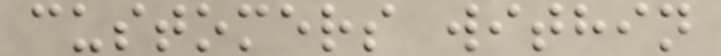customers within
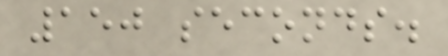150 seconds.
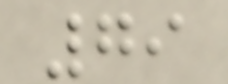79
